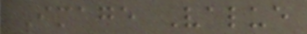Image Value
